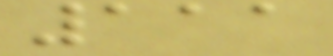111
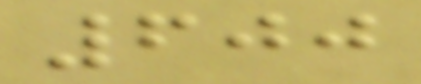600
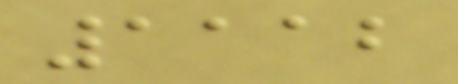1112
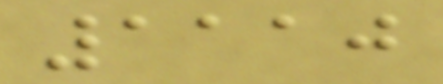1110
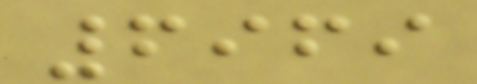6969
